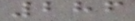286
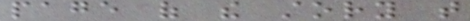page of the story that
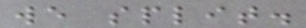we split.
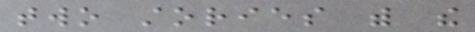two stories with the
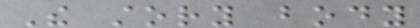The story body
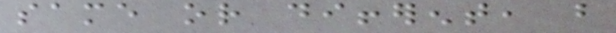same or different, but
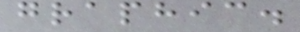graphic.
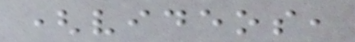(videos,
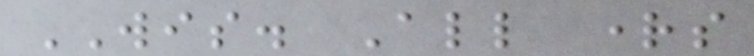WIS. All rights
